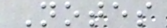Notes
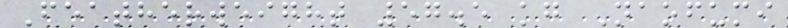Featherweight 57.5 kg Naofumi
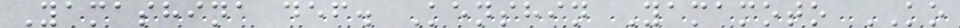Yamashina def. Kenshin Yamamoto KO
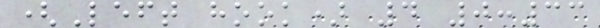(Left hook) 4 0:33
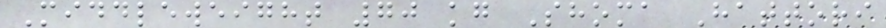Middleweight 70 kg Shoma Hattori
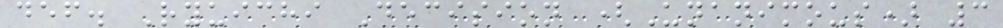def. Ryuichi Decision (Unanimous) 3
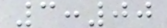3:00
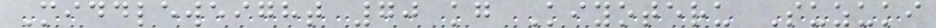Middleweight 70 kg Kiyoteru Suzuki
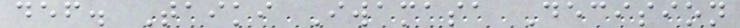def. Taiki Iwamasa Decision
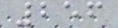256
